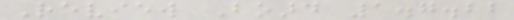Review Board 1.7.22
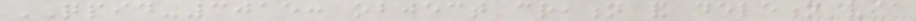QPID-3015: object creation and deletion via
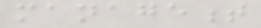management
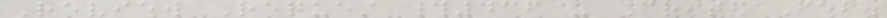Review Request #436 - Created Feb.
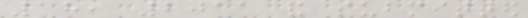18, 2011 and submitted
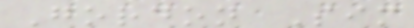Gordon Sim
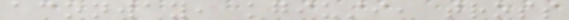aconway, kgiusti, tross
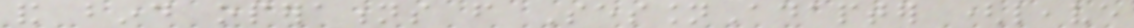and bind operations from SessionAdapter (leave
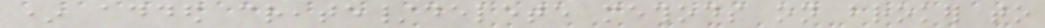* added create/delete methods on broker to
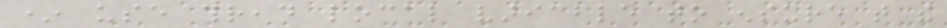* use thread local variable to ensure that the
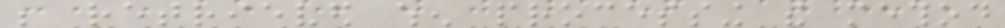be retrieved when processing the method
